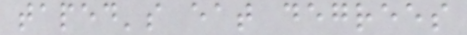taped's eat degrees
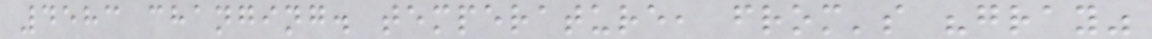4583 changing. temperature, from's "gray"
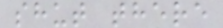shut there
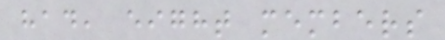had, eight members
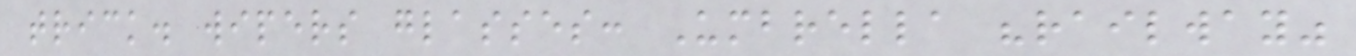trick. wipers glasses: Umbrella "railway"
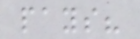pays?
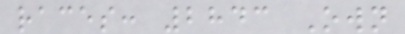races: 2843 Own
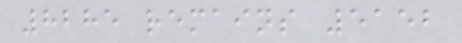8285 remains 5152
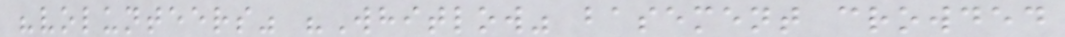"volunteers" "Whitlow" basement crowded
